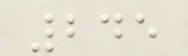245
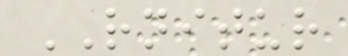RNITUR
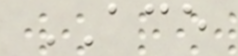ACE
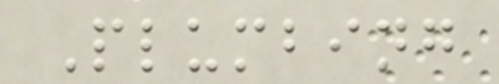Plumbing
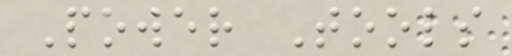Power Tools
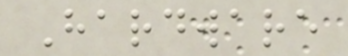Hardware
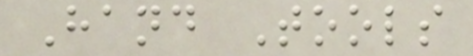Hand Tools
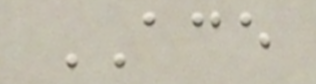ACE
